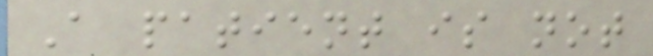A patient is not
